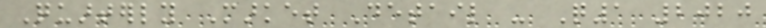Quarterly Market Detail - Q1 2020
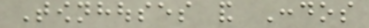Townhouses and Condos
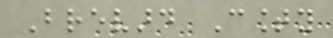Brevard County
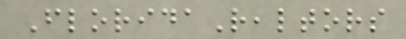FloridaRealtors
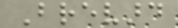Brevard
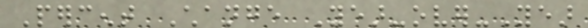Percent Change Year-over-Year
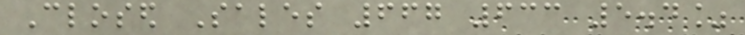Closed Sales 667 633 5.4%
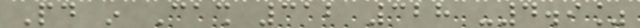Paid in Cash 312 328 -4.9%
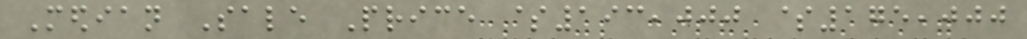Median Sale Price $193,000 $175,000
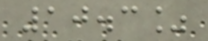10.3%
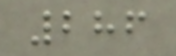286
